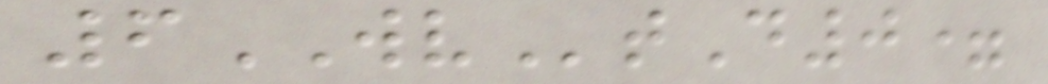6WVtD0=
